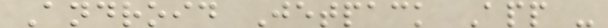Android Jetpack App -
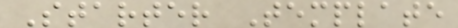Starter Template
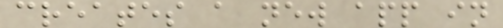creates a new app in
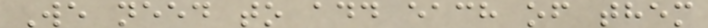We need to add each of them
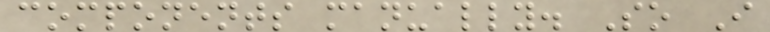components manually. So I
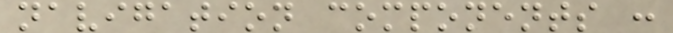navigation components :
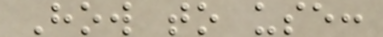How to use:
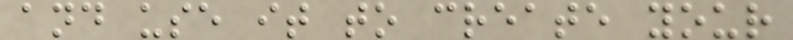and use it to create your
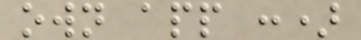own app :)
